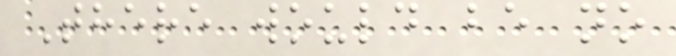There would be no
